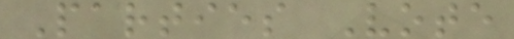Parties Vote
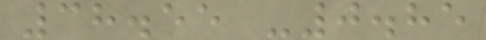38.55 -0.85
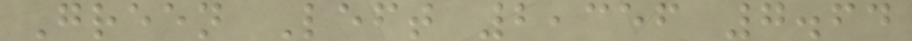Green Left 2,356 7.64
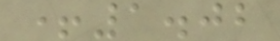+1.02
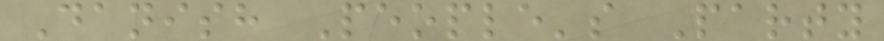Danish People's Party
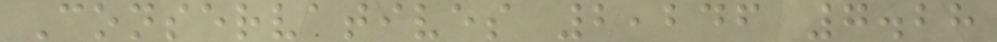Conservatives 2,246 7.28
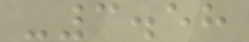-3.58
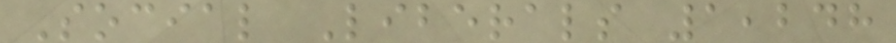Social Liberals 1,248
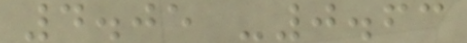4.05 -0.63
